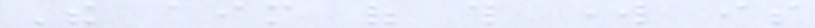The aim of this work is
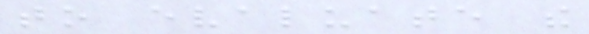to evaluate the
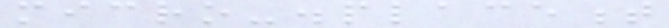micro-displacement
